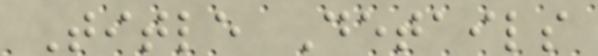Title Details
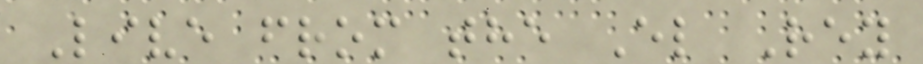Live from the El Rey
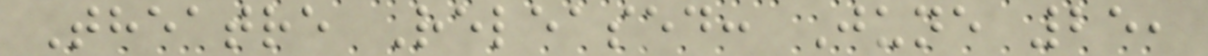Theatre Released: June 25,
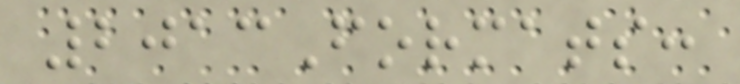2013Formats:
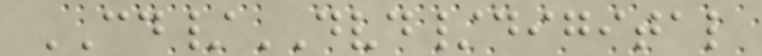CD/DVD/digital
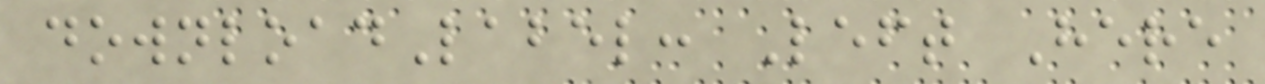downloadLabel: Left Here
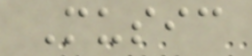Music
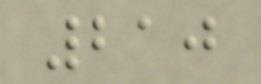210
